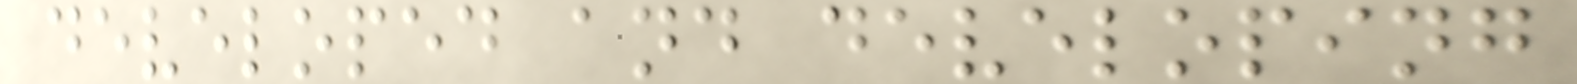developed and developing
